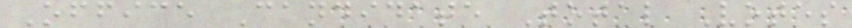Office Candidate Total Votes
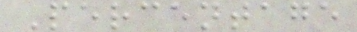Percentage
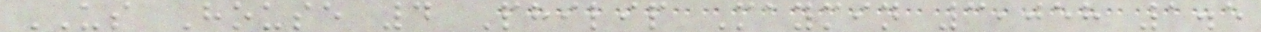US House 4 Philip Maymin 3,058 1.5
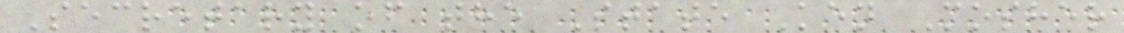Secretary of the State Ken Mosher
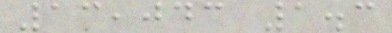13,043 1.3
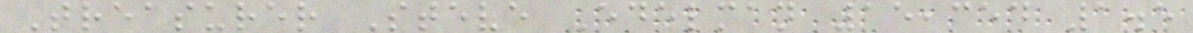Treasurer Steve Edelman 15,354 1.5
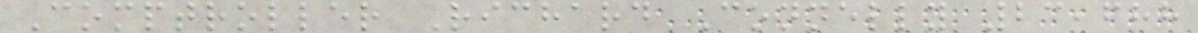Comptroller Richard Connelly 23,688
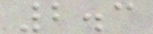2.3
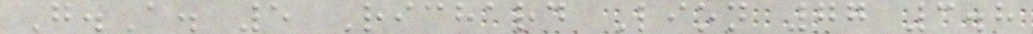G.A. 5 Richard Lion 77 3.8
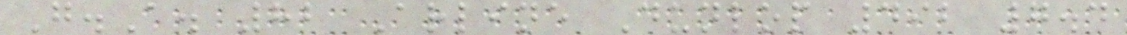G.A. 82 Arline Dunlop 492 7.4
